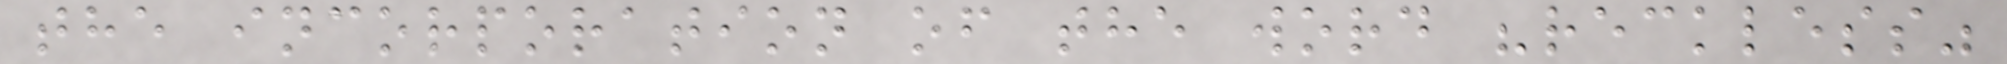the incorporation of the word "reckless"
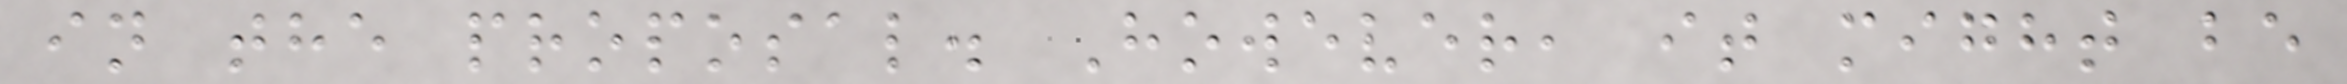in the proposal. However, it might be
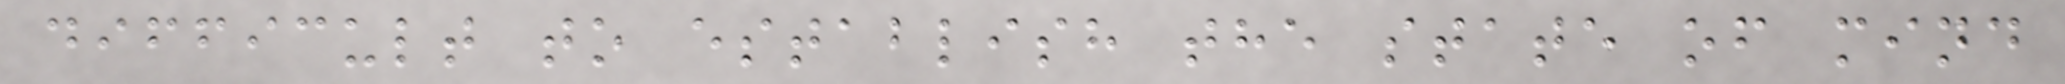difficult to establish the state of mind
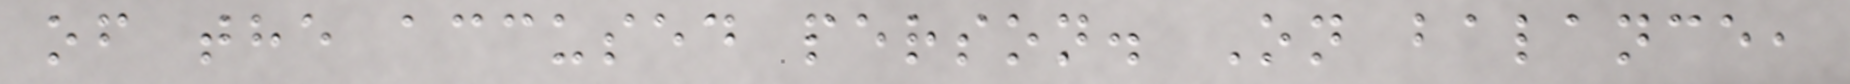of the accused person. On balance,
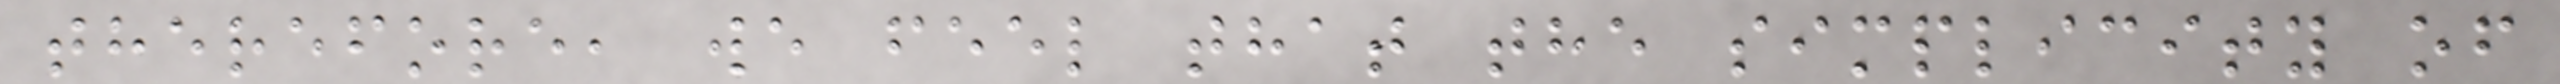therefore, we feel that the simplicity of
